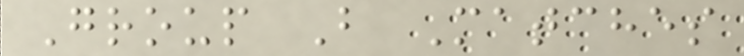Group B Matches
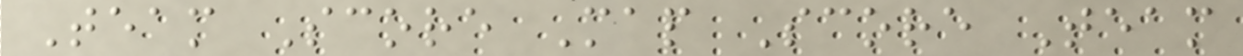Team Score Map Score Team
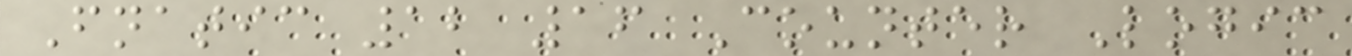Fnatic 12 16 Counter Logic
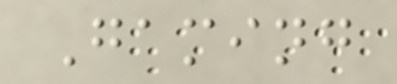Gaming
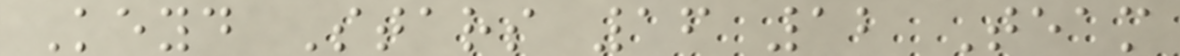Keyd Stars 16 12 Team
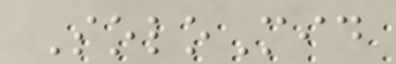SoloMid
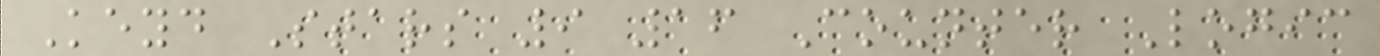Keyd Stars 9 16 Counter Logic
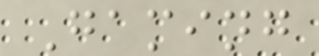Gaming
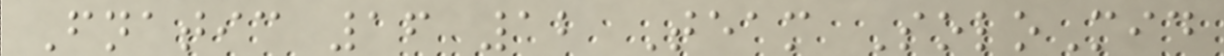Fnatic 16 12 Team SoloMid
